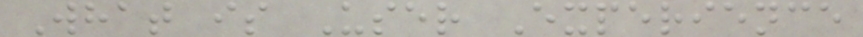What is User Experience
